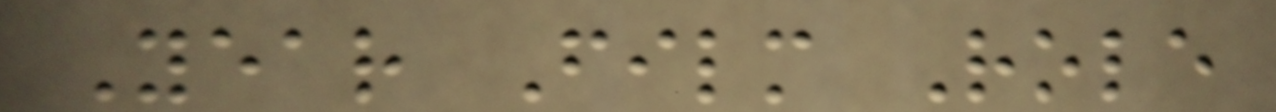Year Film Role
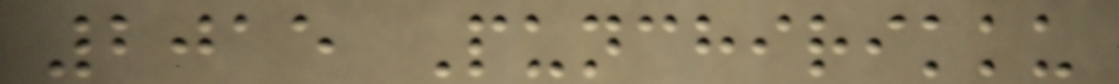2015 Punchirikku
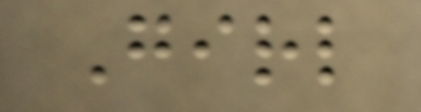Girl
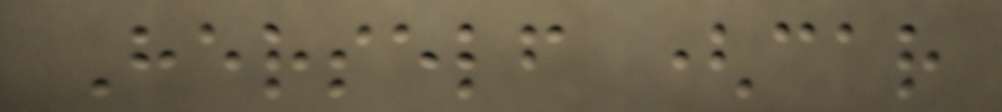Herself (car
